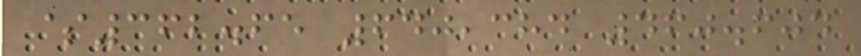$362.65 640,384 460.604
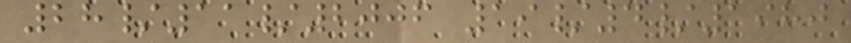28/11/2006 19/4/1980
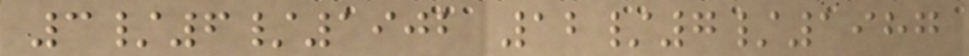3/6/1902 12/7/1987
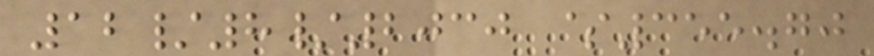12/8/2030 $355.70
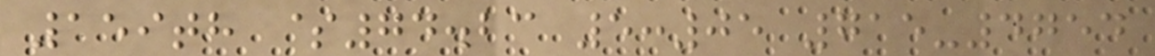159th $74.23 5:05 715-4754
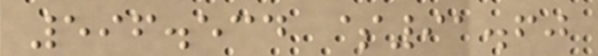596.534 $91.60
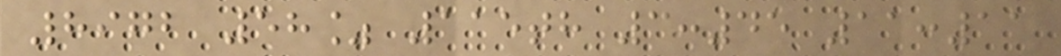8972 58% 115th 3:45 11:11
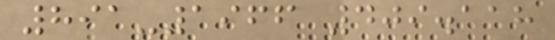891-1966 409.118
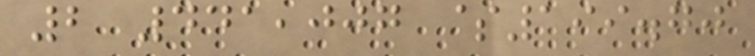2 441,007 $199.70
